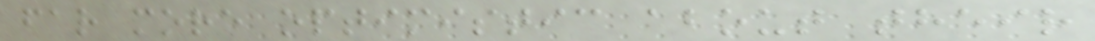far more optimistic about their
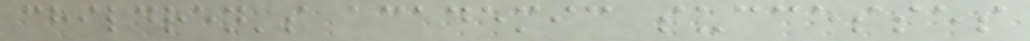children's academic successes
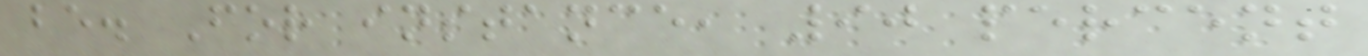be. For instance, 90 percent
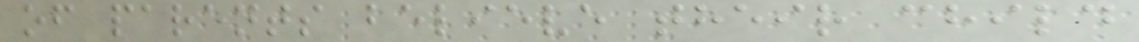of parents believe their child
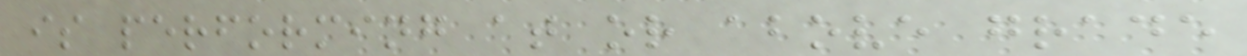is performing at or above grade
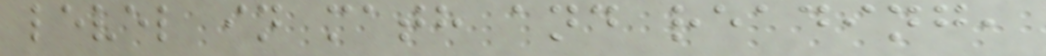level in math and reading,
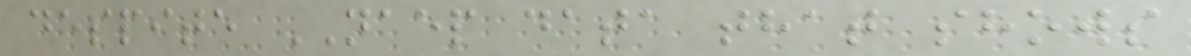despite NAEP data that shows
